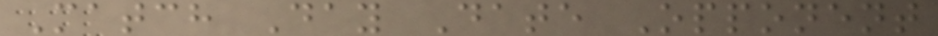Match Day Date Opponent
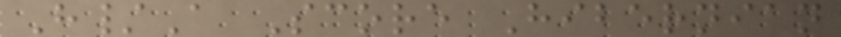H/A Score Hibernian
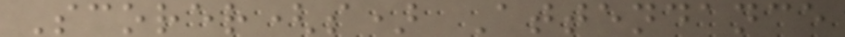Scorer(s) Attendance
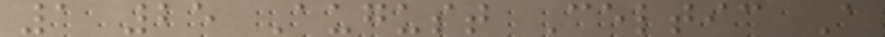1 25 August Celtic A
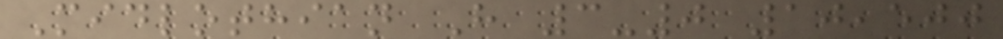Midlothian H 3-0 10,500
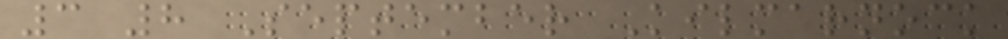3 8 September Kilmarnock
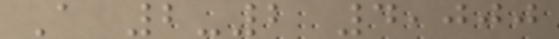A 2-2 4,000
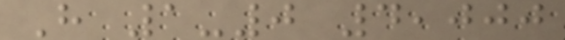H 1-0 4,000
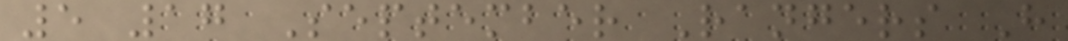5 17 September Rangers H
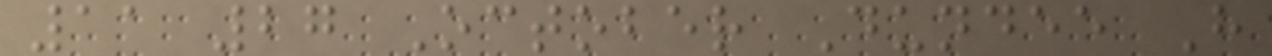11 27 October Dundee H
